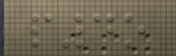p4o
